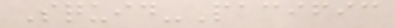Squid-Pacific
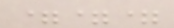===
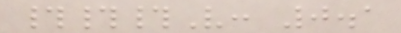###V: 0.1
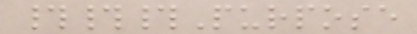###Purpose
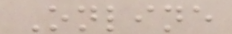Online
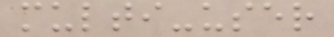multi-user
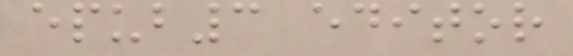epub3 editor
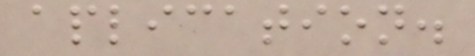aplication.
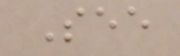See
